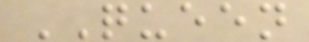QUEEN
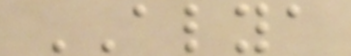ALYA
